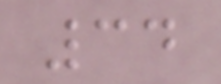34
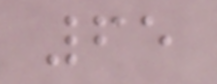65
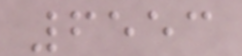6553
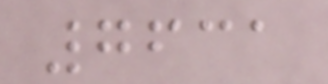7631
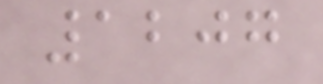1207
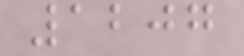1207
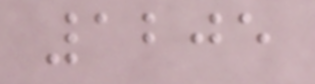1205
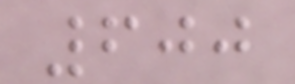600
